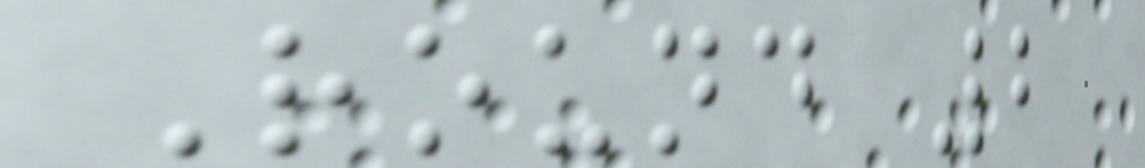Round 2
